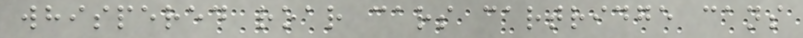whispered roar cars cartridge cans
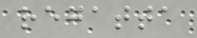regatta
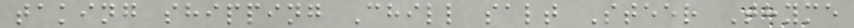taking shipping Chill salt Steer Thyme
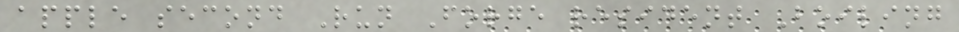apple second Run Forge resident Boiling
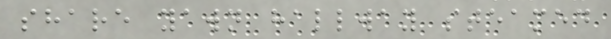share yawn hallway steamed
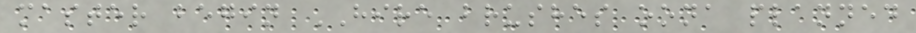master begin HIRE brushes oona planned
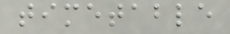timetable
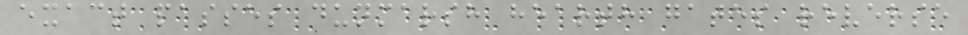exact passes dunmarsh hearth gates reverse
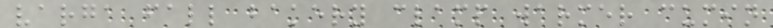varga fall bakery clamp warmer cumin
